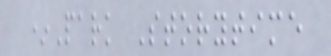*Park Storytime
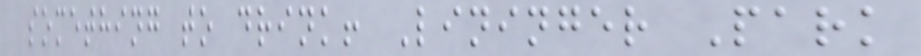something to drink! Lininger Park
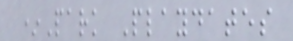*Park Playdates
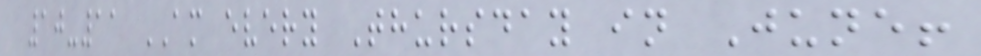10-11 AM every Thursday in June!
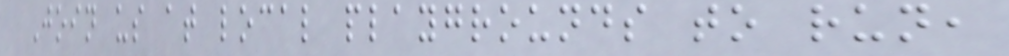Join us at local playgrounds to run,
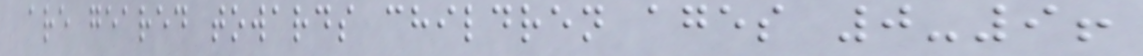are geared towards children ages 0-9!
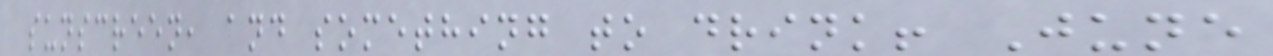sunscreen, and something to drink! June
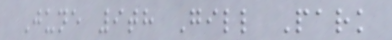June 9th Gill Park
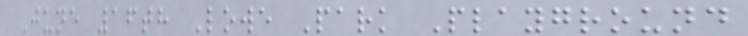June 16th Lowe Park Playground
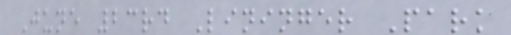June 23rd Lininger Park
